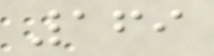169
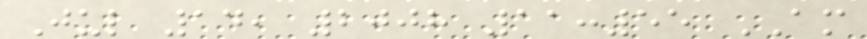Jul 14, 2008 11:55 AM
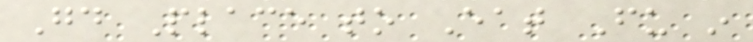Good Place to Eat Fu in
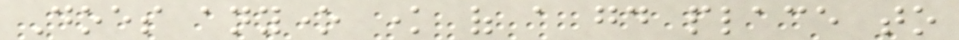Does anyone know of a good place to
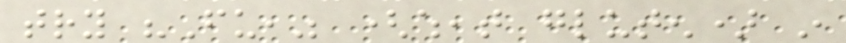try "Fu," (wheat gluten) in
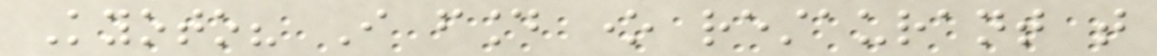Kyoto? I found one restaurant that
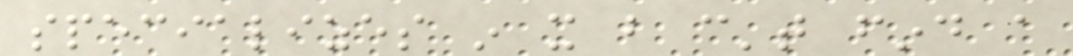specializes in it but can't find a
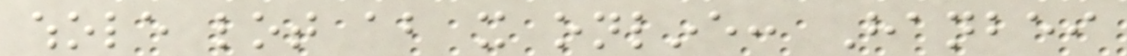whole lot about it online: Hanbei
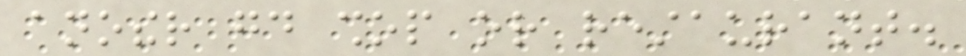another good shop or restaurant.
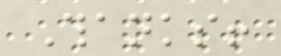Thanks!
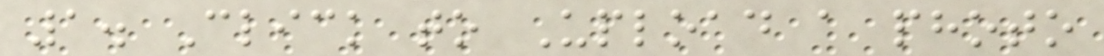1. Click to Upload a photo
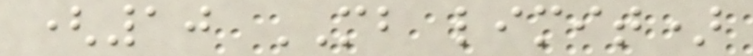(10 MB limit)
